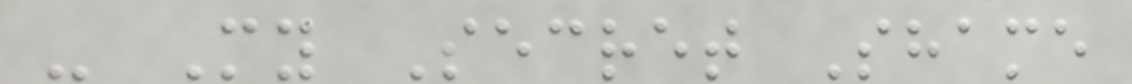- My Secret Shame
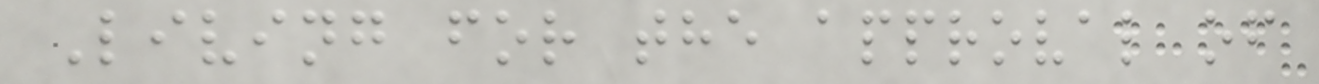Living for the approval of
